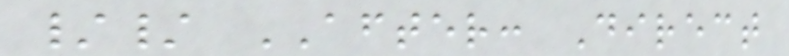// AFTER: Direct
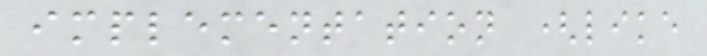implementation (like
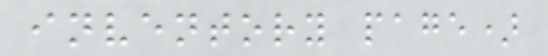inventory page)
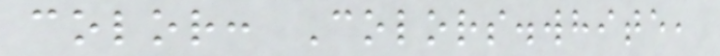color: Colors.white,
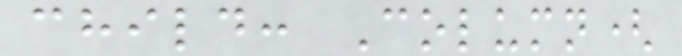child: Column(
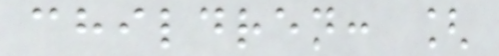children: [
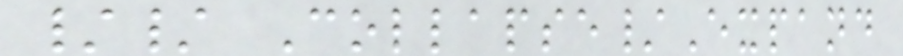// Collapse/Expand
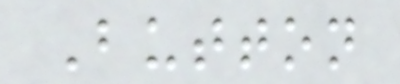Button
